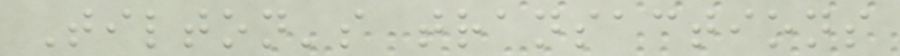Tilton's transactions
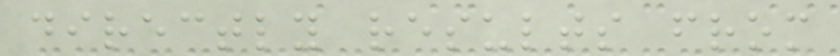directly results from
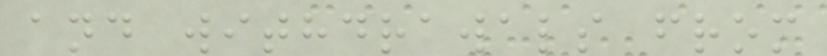and withdrawals from
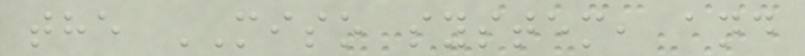the MISO system, and
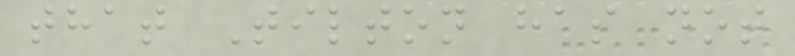that Tilton has not
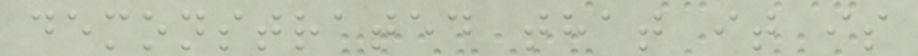demonstrated that it is
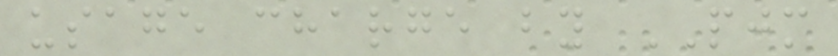usage charge by PJM
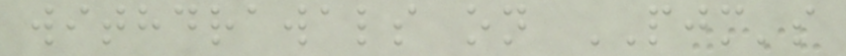withdrawals on PJM's
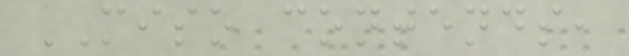MISO contends,
